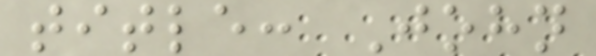title: John
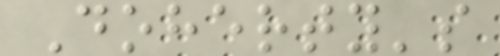Doherty's
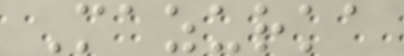Mazurka
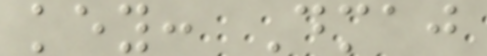key: Dmaj
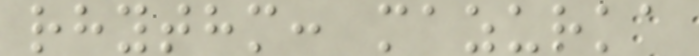rhythm: mazurka
